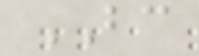BC
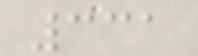331
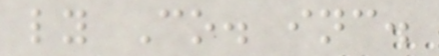ly Co. inc.
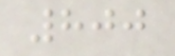800
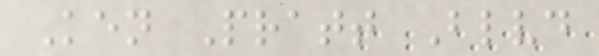Ken Pratt Blvd
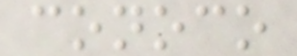conoco
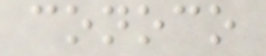conoco
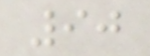90
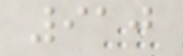910
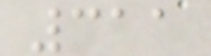311
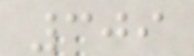309
